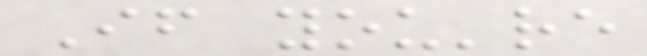If you're
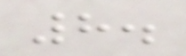8.
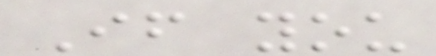If you
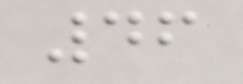46
